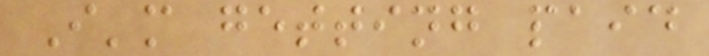I'm getting paid
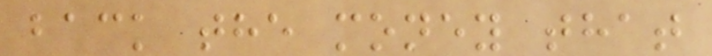back the money that
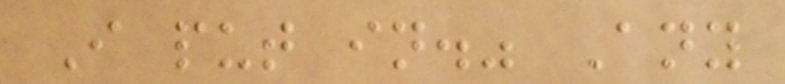I put in." Any
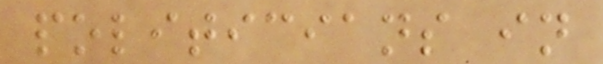politicians in
